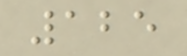125
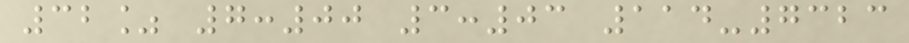32% 7:00 3:03 114-7323
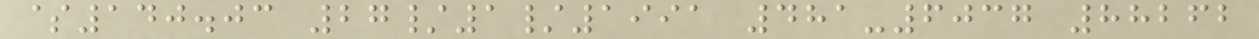$140.03 27/1/1991 481-6037 88262
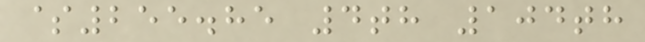$255.85 4th 104th
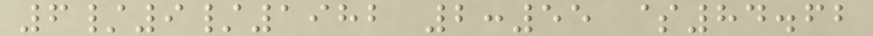6/9/1982 2:55 $84.62
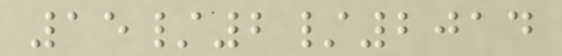15/2/2014
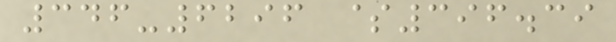346-6296 $396.39
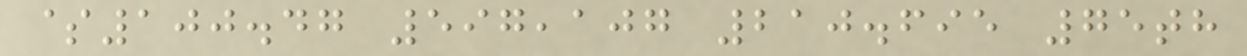$100.47 597,107 210.695 75th
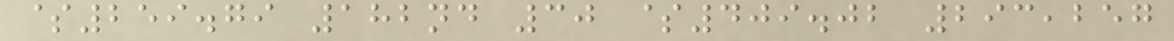$259.79 182nd 30 $409.02 293,257
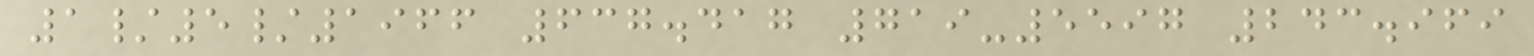1/5/1966 637.417 719-5597 243.969
